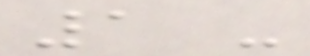1 -
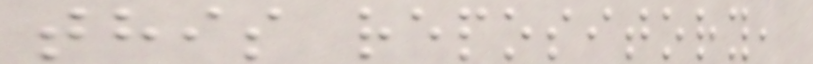this repository,
